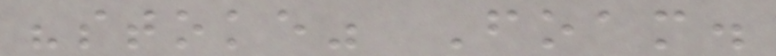"stoke" Foam.
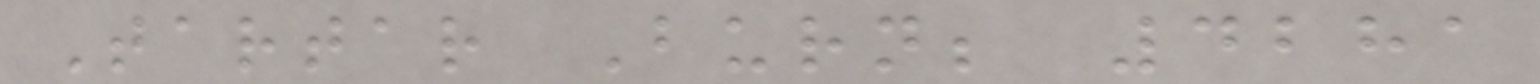Tartar Burn; 4281
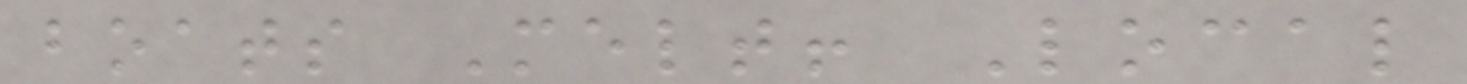boats Melt! Local
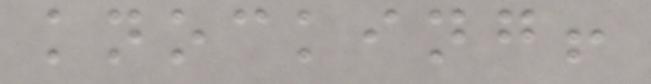knocking!
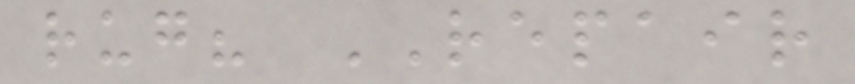rug? REPAIR
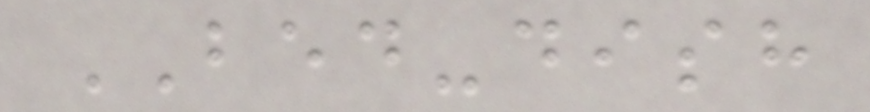BED-dish
